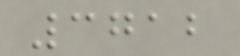3712
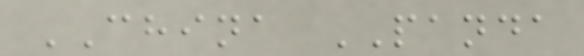CHINA PANDA
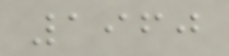1960
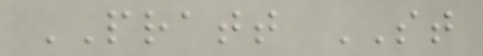PRATT ST
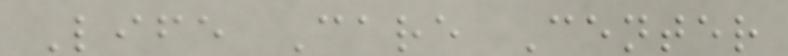Life Care Center
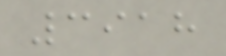3918
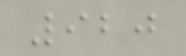920
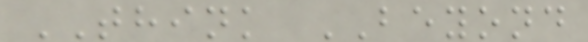THINK BEYOND
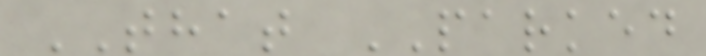THAT PARKED
